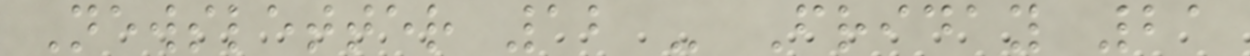Newsletter 12 - Friday 21
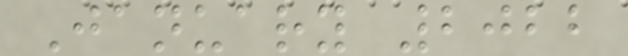January 2022
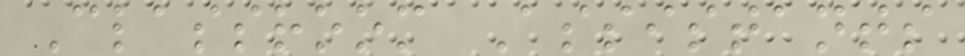Classroom Assistants
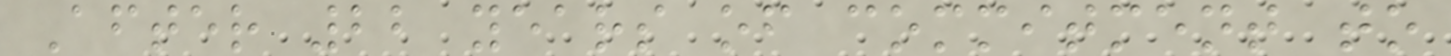After 22 years of commitment to
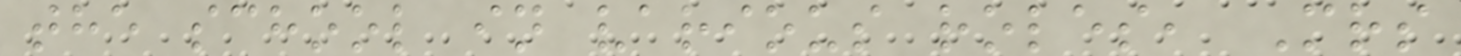the school in various roles, Mrs
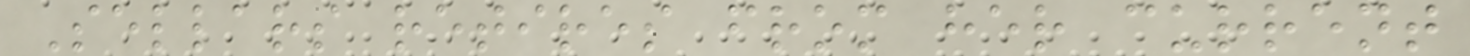Sellars retires from her current
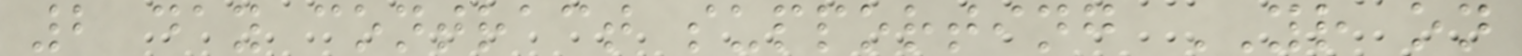2 day contract supporting YR on
